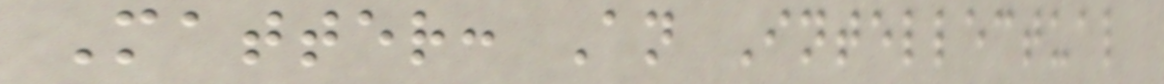Matter: An Intellectual
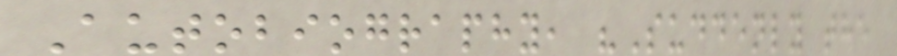Autobiography, "Suddenly the
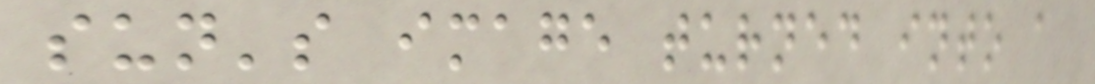sun's image turned into a
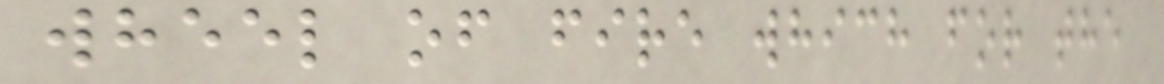wheel of fire which for the
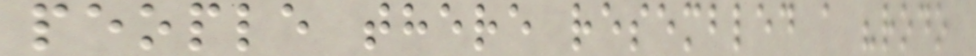people there resembled a "rodo
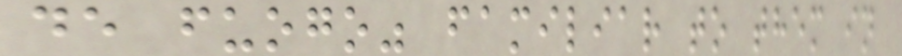de fuogo" familiar to them in
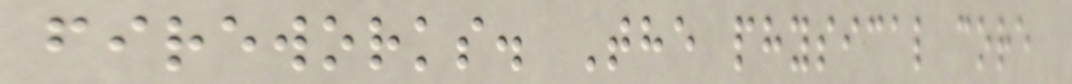fireworks. The physical core
